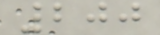200
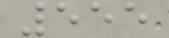555
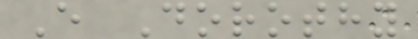E Dorothy
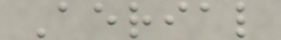Aerial
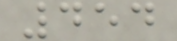454
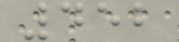452
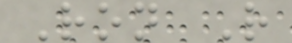Ron R
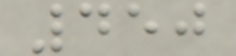450
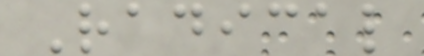Radical
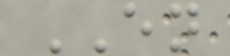EN
